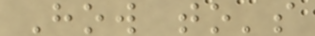How to's
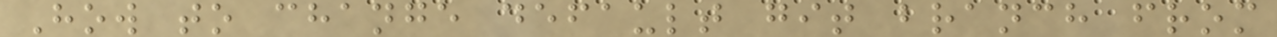How to change default git branch from
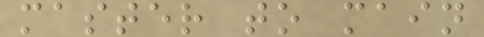master to main
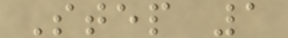Step 1
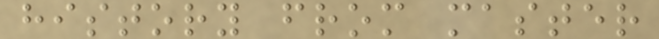history from master
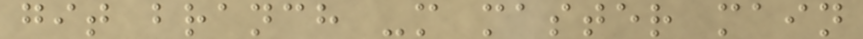git branch -m master main
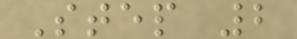Step 2
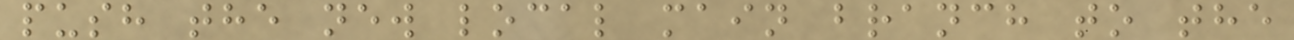push the new local main branch to the
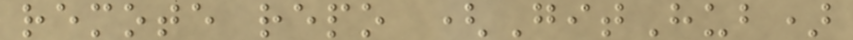remote repo (GitHub)
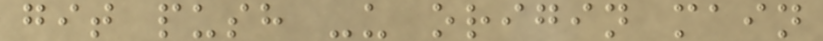git push -u origin main
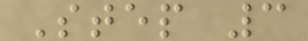Step 3
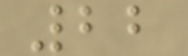22
